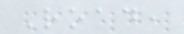Road,
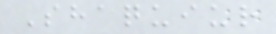Shaquiur
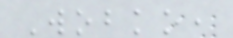Wobko,
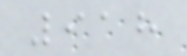918
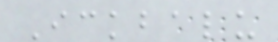Ickbalu
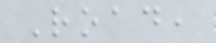Road,
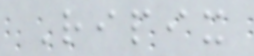Ripix
